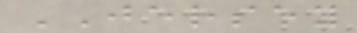JERSEY
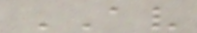AV
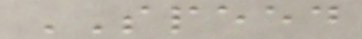SPEED
